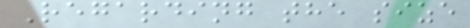Regarding the size
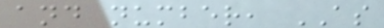and number, AS
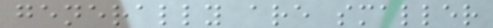generally are smaller
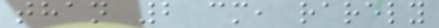than 2 cm, rarely
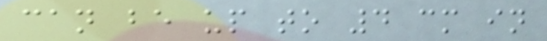can be up to 4 cm in
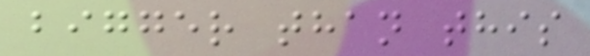bigger than this
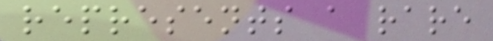represents a rare
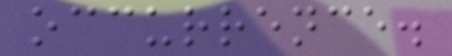occurrence.
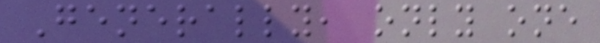Generally, only one
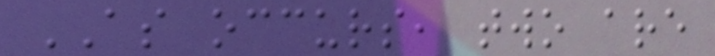AS occurs, two are
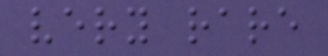very rare
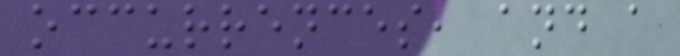occurrences, and a
